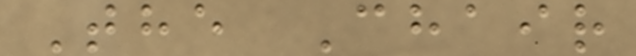The Chair
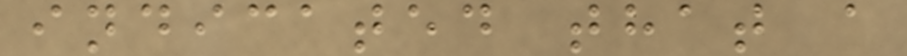indicated that a
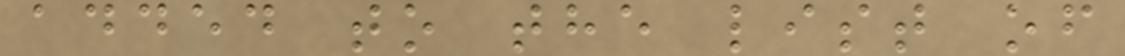added to the list of
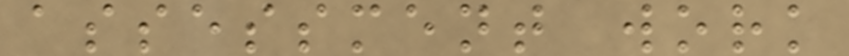assessment work
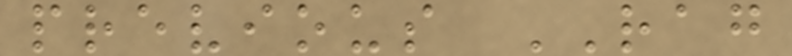previous RAG
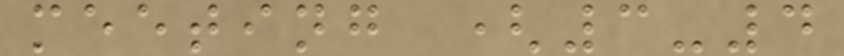meeting (3-4
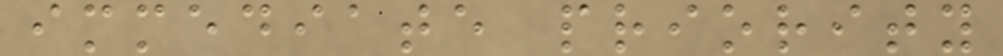immediate priority
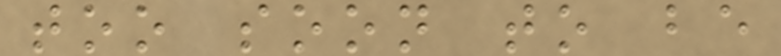too soon to be
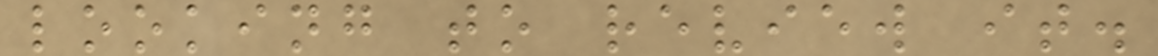looking to review it.
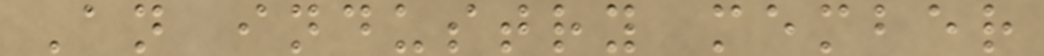An industry member
